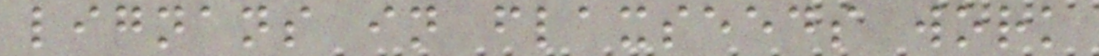lignans in flaxseeds work
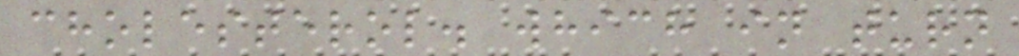cholesterol. which in turn
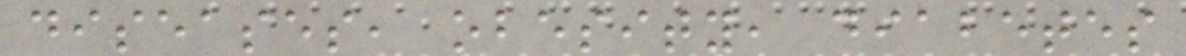diseases, obesity, diabetes
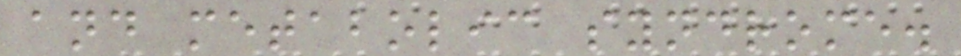and metabolic syndrome.
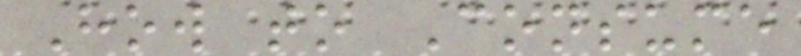How to Consume
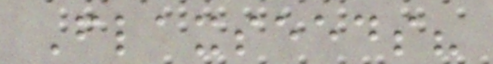Flaxseeds?
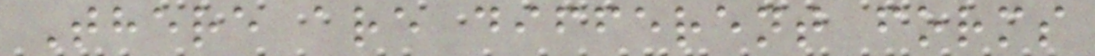There are different forms
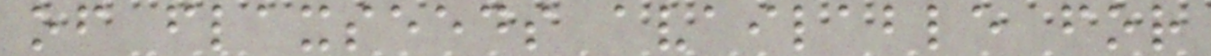of flaxseeds available for
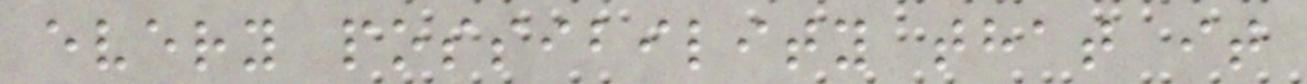every possibility that it
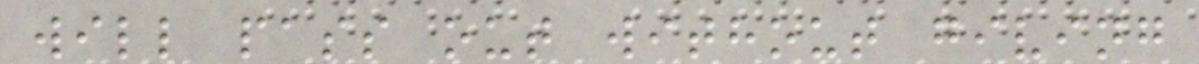will pass out without giving
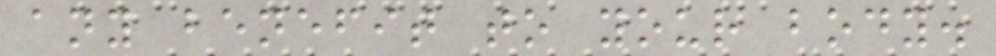any benefit to your body.
